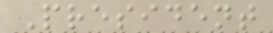President
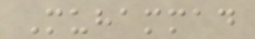Muhammad
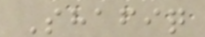Shafiq
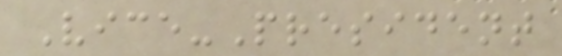Vice-President
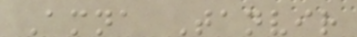Amna Tanvir
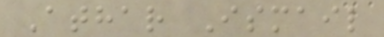Athar Ismail
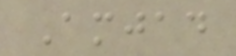Amjad
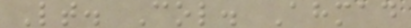Lt. Col. Ahmad
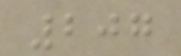207
